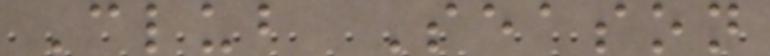Club Season
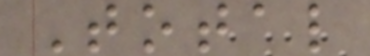Total
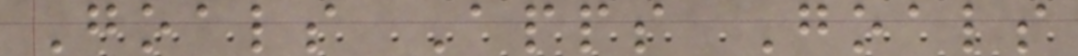Goals Apps Goals
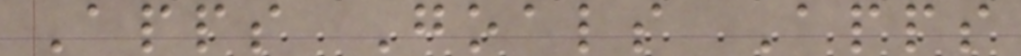Apps Goals Apps
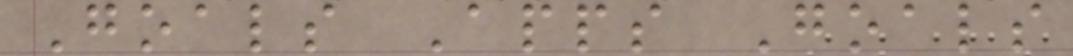Goals Apps Goals
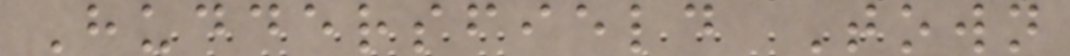Huddersfield Town
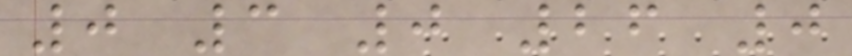0 3 0 26 0
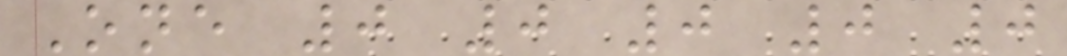One 0 0 0 0 0
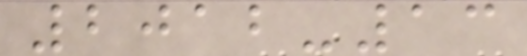2012-13
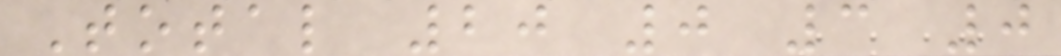Total 20 0 3 0
